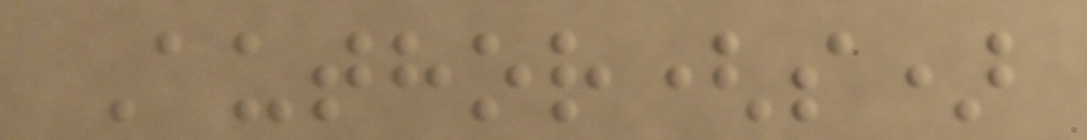Author(s)
